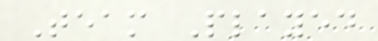Team Played
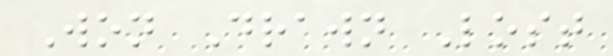Won Drawn Lost
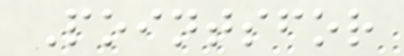Pointsfor
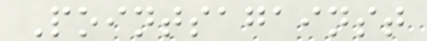Pointsagainst
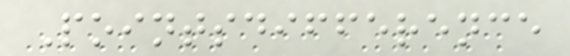Pointsdifference
